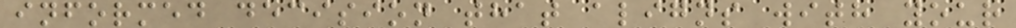informed decision that aligns with your
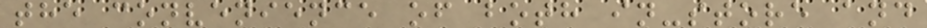the convenience of both in-store and
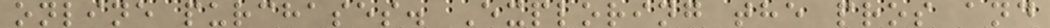online purchases. Exploring the pros and
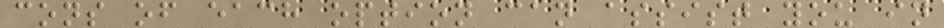cons of each option can assist you in
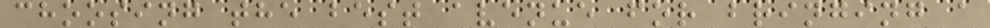choosing the best avenue for bringing a
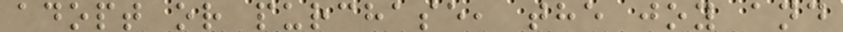adopt or purchase, the joy and
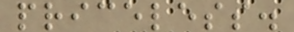priceless.
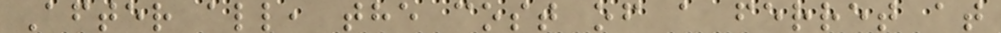After all, the cost of a ferret at
